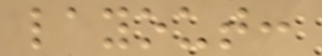layout:
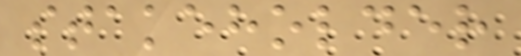stakeholder
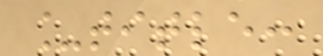_title:
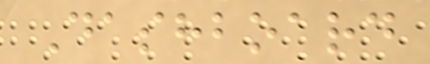Dashboard
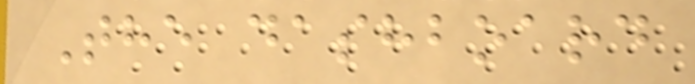The dashboard
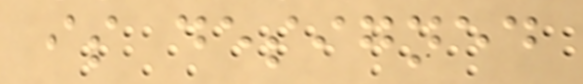is designed
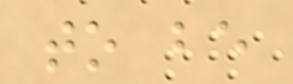to be
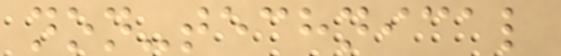non-technical
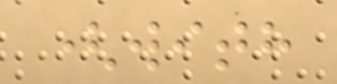(with
